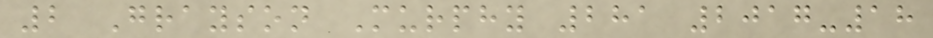2 Grayson Murphy 281 2017-18
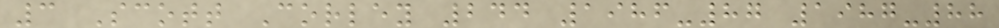3 Scott Corley 244 1986-87 1987-88
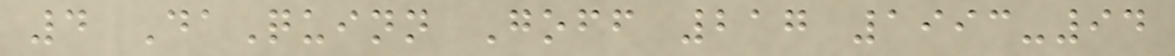4 DaQuinn Goff 217 1993-94
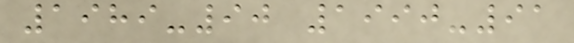1989-90 1990-91
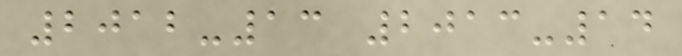2012-13 2013-14
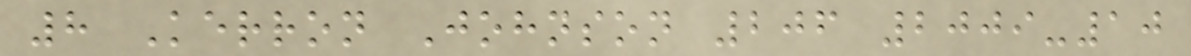8 Kerron Johnson 206 2009-10
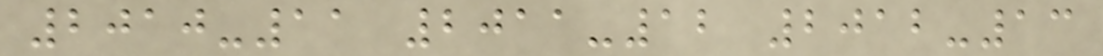2010-11 2011-12 2012-13
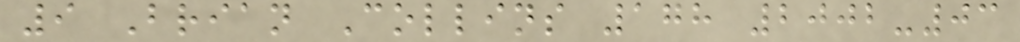9 Brian Collins 178 2002-03
